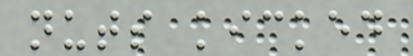nuts kicked
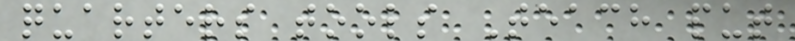quarters tools Teach put
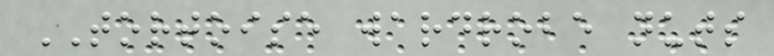TORTOISE wardrobe nuts
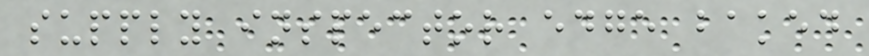supply inspector edge baked
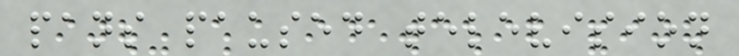pans paused television
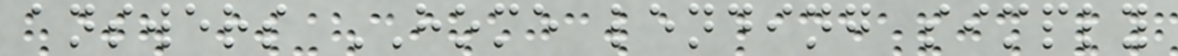answers HOME lending simply
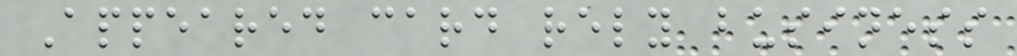Appeared card rely business
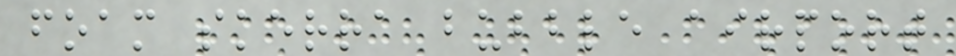foam skerra bubble airport
